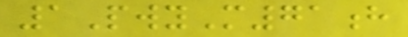1PwyM71h
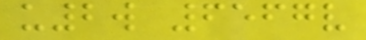u2w 6567v
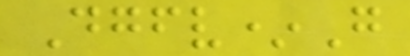Dgfv*G
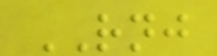RNJ
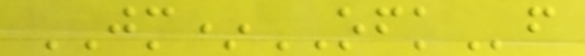JM*OFKf
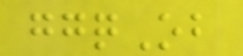ggqOb
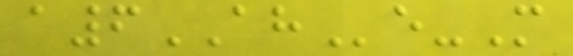a6AHe-M
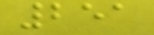251
